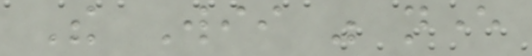The Wii was never
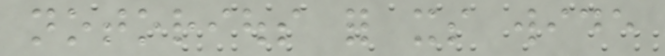notorious for its wide
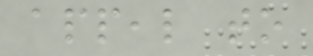appeal to
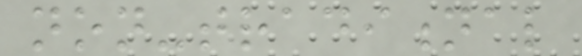non-traditional
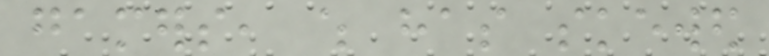gamers, which has skewed
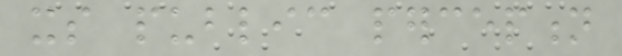its public perception
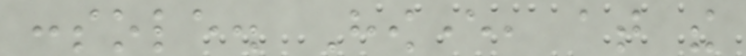console. However, at the
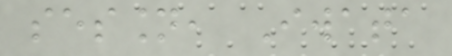session, Iwata
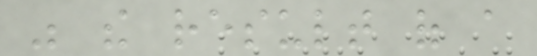was the result of a
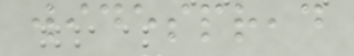widespread
